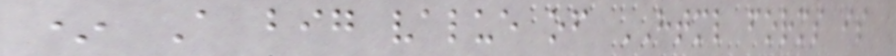* A big value of HTML forms is
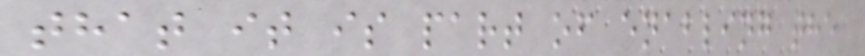that it is part of enabling the
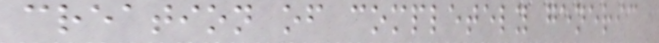creation of completely generic
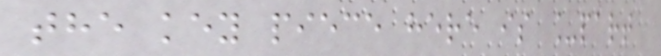the key piece here is _part
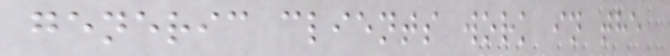generic clients work in the
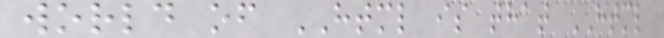world of HTML is that HTML
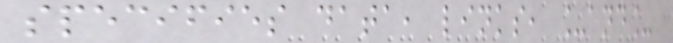specifies data, links, _and_
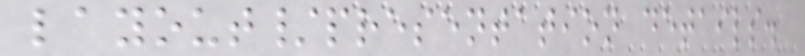layout/presentation details.
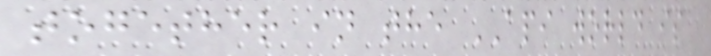together in the API world is
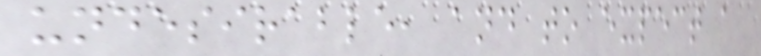undesirable, and to expect a
